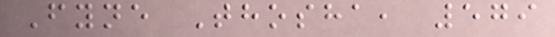Fyne Thosha, 579
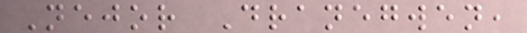Nejor Dranegwen,
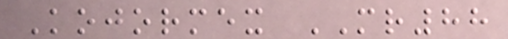Kojormex MR88
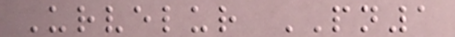Urvelur PN1
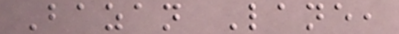Bazan Lane,
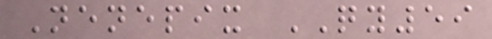Nenepix QY59
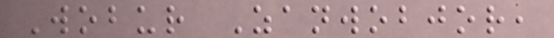Wobur Zanwobjor,
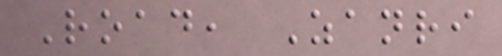Road, Zanri
